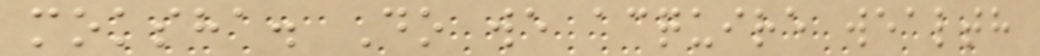moksha. Do we acquire wealth
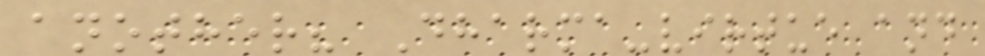another? Dharma-virtue and
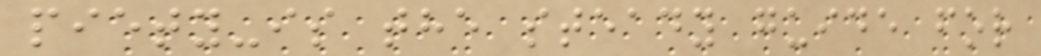piety-is the steady guide for
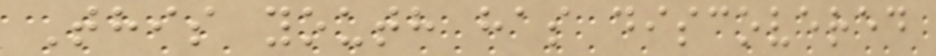This youth has discovered
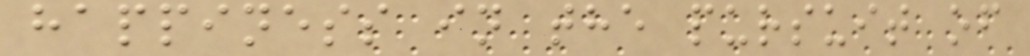happiness in the pursuit of
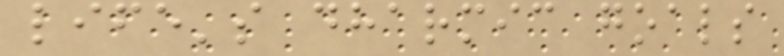life's dharmic goals
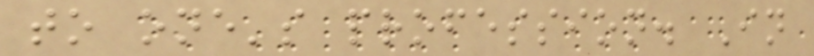to one's profession. In
